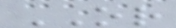OR
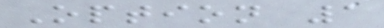Option 1
